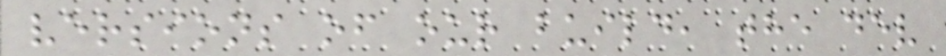versions of our build, the dev
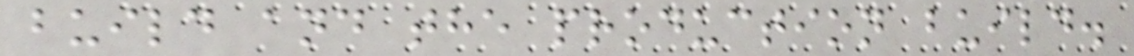build and the production build.
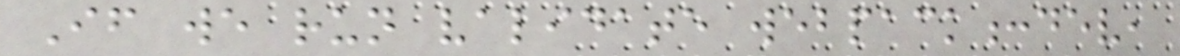If we run validate webpack:dev,
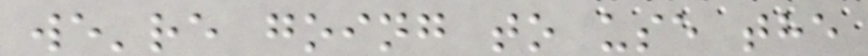we're going to use the
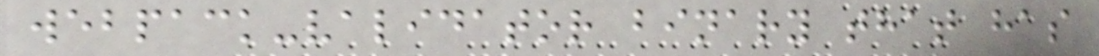webpack-validator binary that has
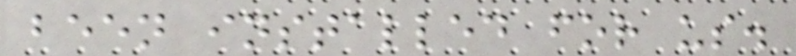been installed for us.
